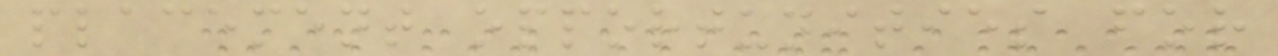placement opportunities for
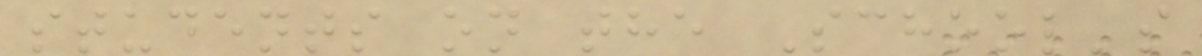students on the School's
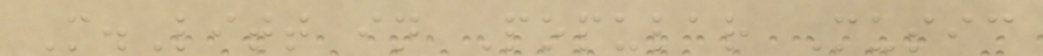M.Litt in Popular Music
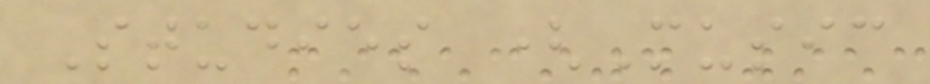Studies (Music
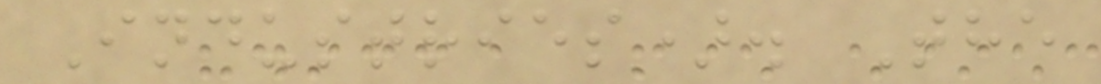Industries). The
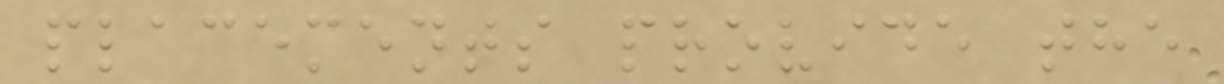placements provide the
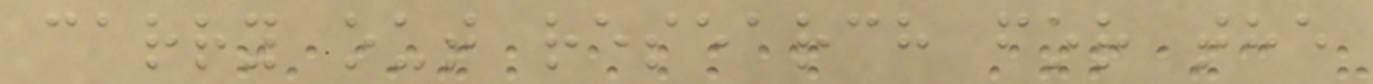carry out research for the
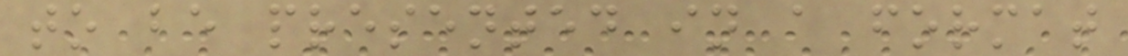to be presented in a format
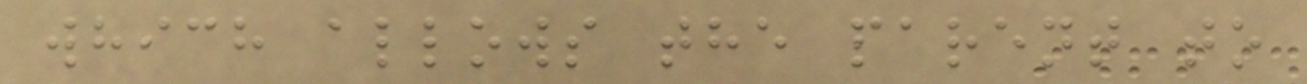which allows the parent to
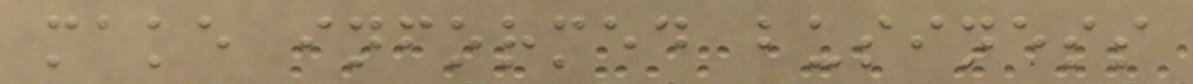make informed business
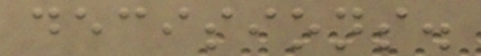decisions.
